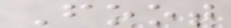Foot
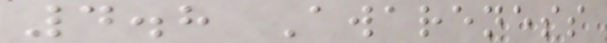4.8 Awareness
